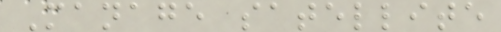Manage satellite
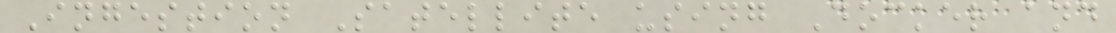Ingestion Satellite using Docker and
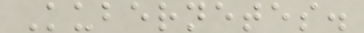Kubernetes.
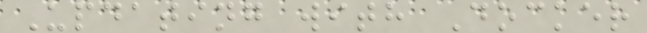Updating with Docker
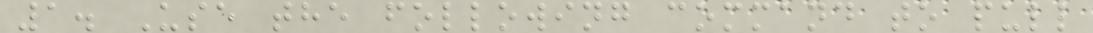1. Use the following command to pull
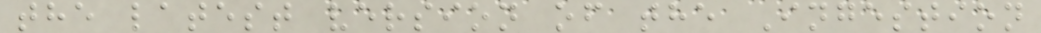the latest version of the Ingestion
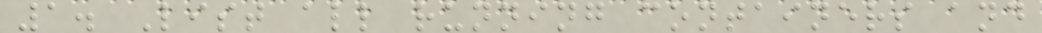1. List all running containers and
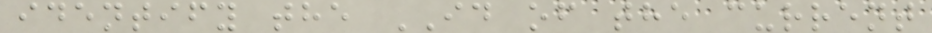identify the ID of the current
